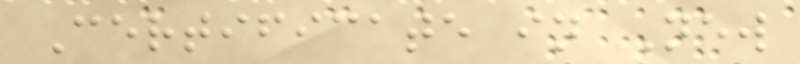Certificate in New
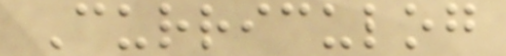Curriculog
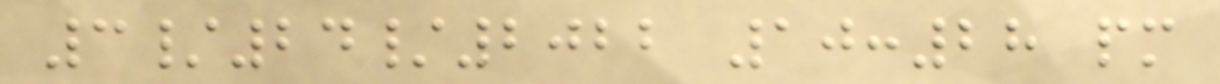3/24/2022 10:28 pm
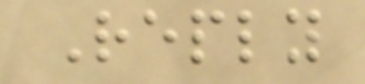Reply
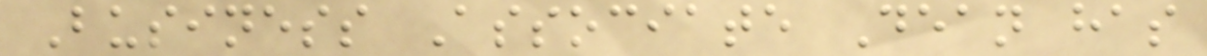Business Associate Dean has
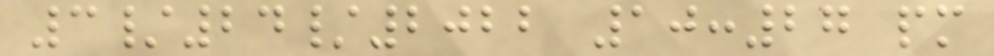3/24/2022 10:27 pm
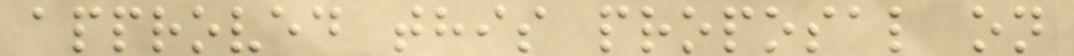approved this proposal on
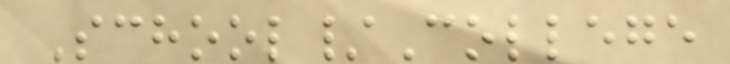School/College
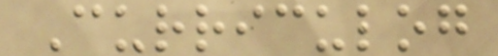Curriculog
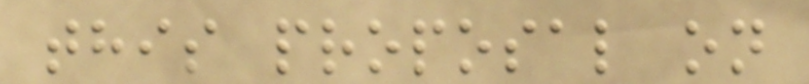this proposal on
